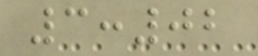3:02
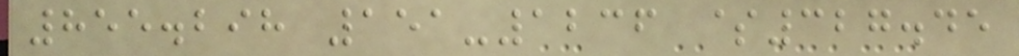855.298 151-1236 $327.45
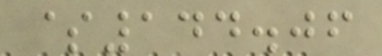$144.06
